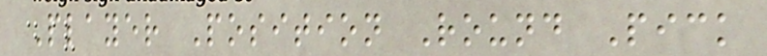Player Position Round Pick
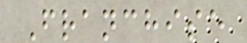Franchise
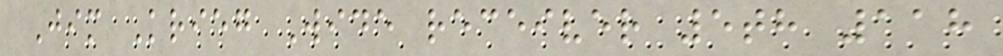Jim Krieg Wide receiver 5th 118
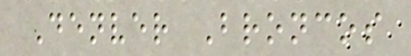Denver Broncos
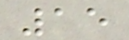15
